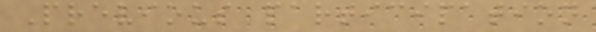Previous participation
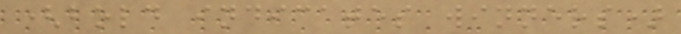(bold indicates winners)
